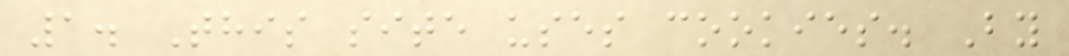1. This site uses cookies. By
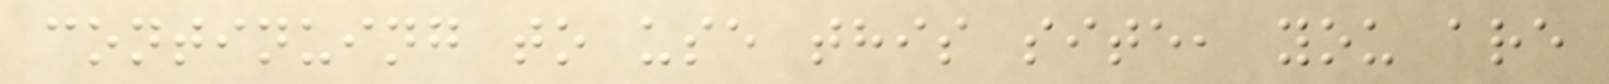continuing to use this site, you are
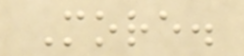More.
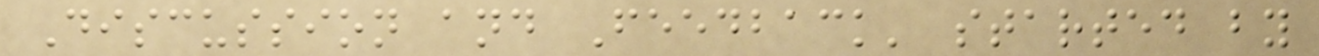Discussion and Feedback' started by
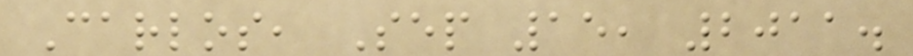Carlos, Sep 15, 2011.
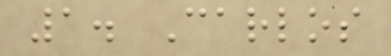1. Carlos
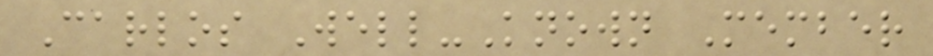Carlos Well-Known Member
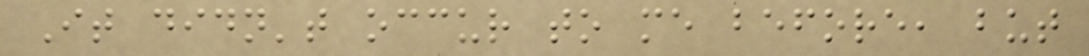It didn't occur to me before, but
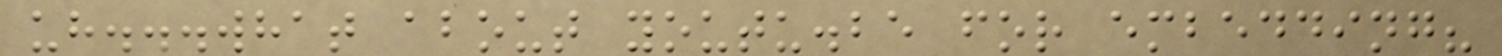uh...what about youtu.be for embedding?
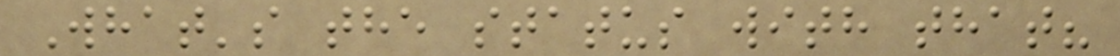What's the status with that?
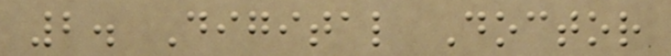2. Digital Doctor
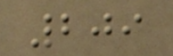209
